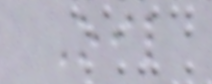Oil
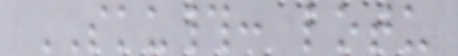SKU#: lotu
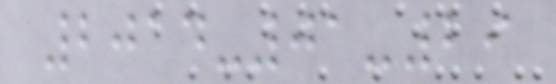2014-01-29
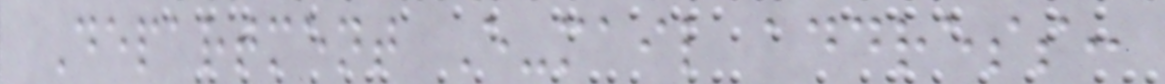Department E-mail address:
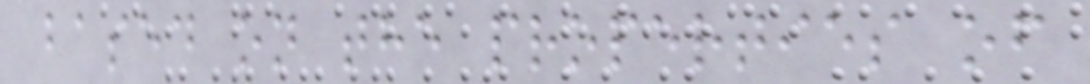based on the properties of
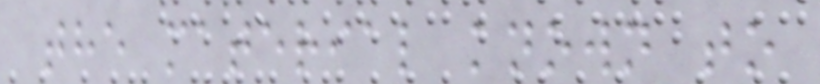the material known to
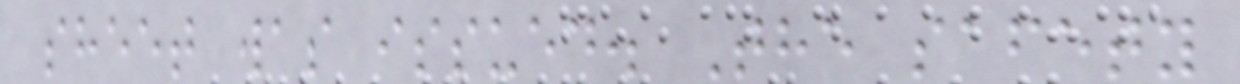sheet was issued. The safety
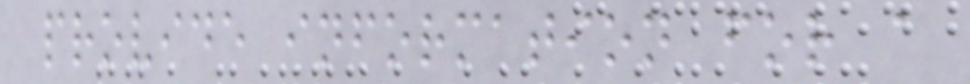provide information for a
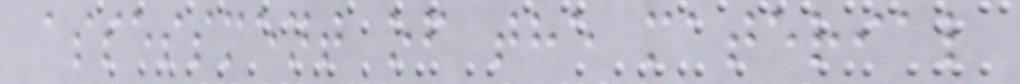assessment of the material
